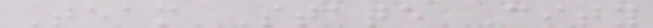Team State City
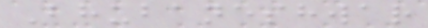Bhubaneshwar
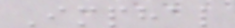Imphal
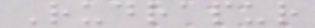Rudrapur
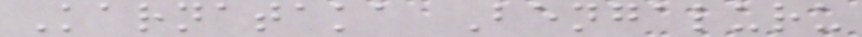Karnataka Bengaluru
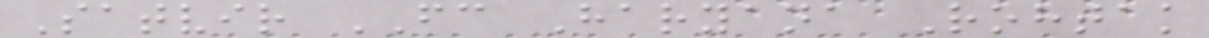Satvir FC Haryana Rohtak
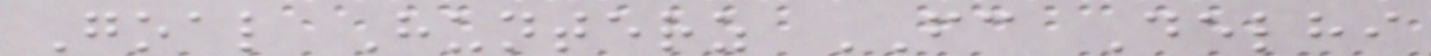Goal Hunterz FC Delhi
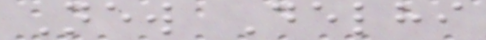New Delhi
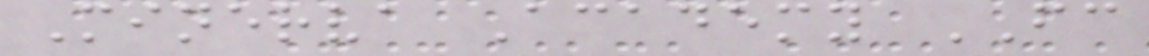Minerva Academy FC
